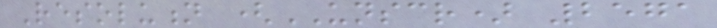Resolution (UNSCR) 2571
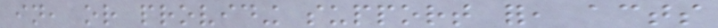in, or providing support for, acts
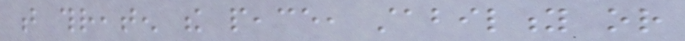that threaten the peace, stability or
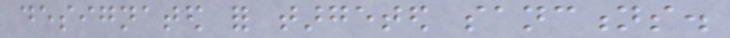designated for targeted sanctions.
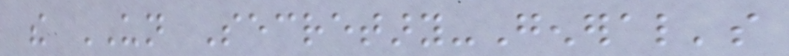the UN Secretary-General's
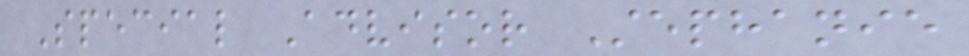Special Advisor Stephanie
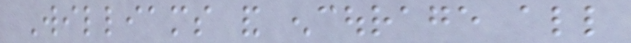Williams and encourage all
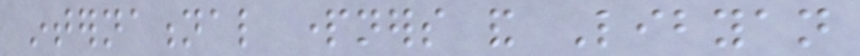international partners and Libyan
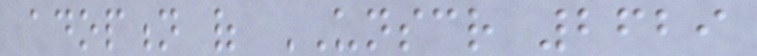adoption of UNSCR 2629
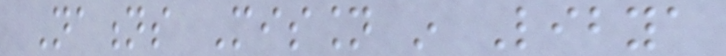Nations Mission in Libya
